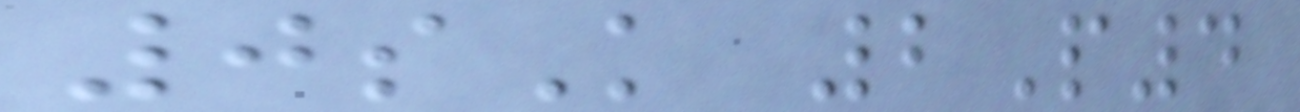0sK 2P4
